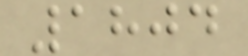1804
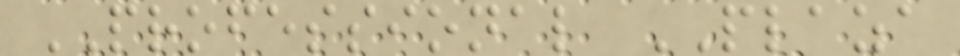PROFESSIONAL PLAZA
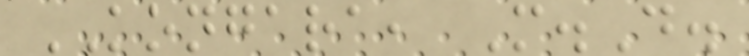KONGARA, M.D.
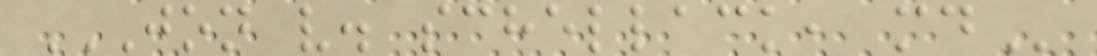JON V. SCHELLACK, MD
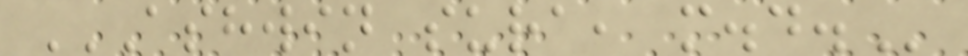ASHWIN SURA, M.D.
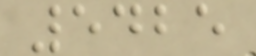5425
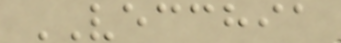VECCHIA
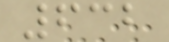632
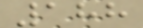188
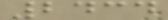2434
